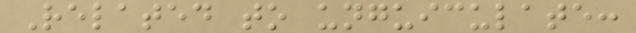Related to unguiculate:
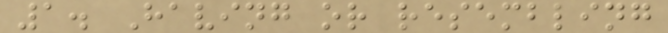1. Having or resembling
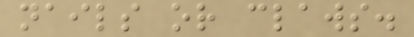nails or claws.
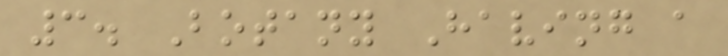3. Botany Having a
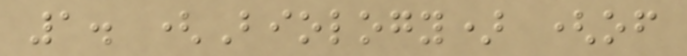1. (Biology) (of
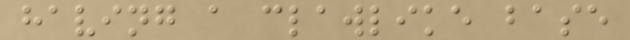having a clawlike base
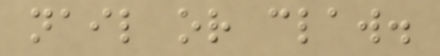nail or claw.
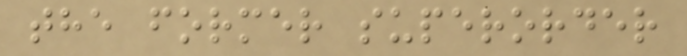the former superorder
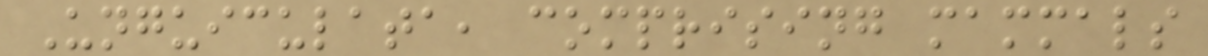Unguiculata, comprising mammals
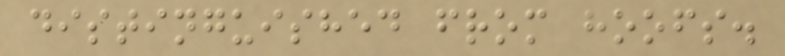distinguished from hoofs.
